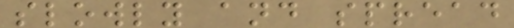slowly and spread
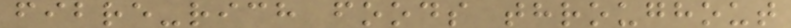fibre-rich foods throughout
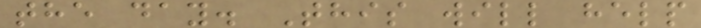the day. This will help
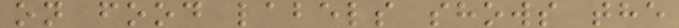on food labels shows the
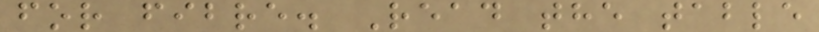for fibre. Read the table
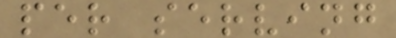per serving
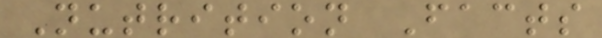Nutrition Facts
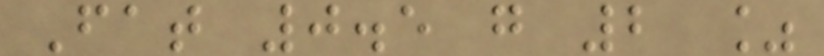Fat 0.5 g 2 %
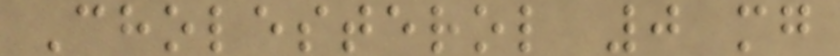Cholesterol 0 mg
